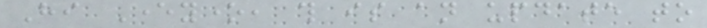Hi Everyone, this is an update to
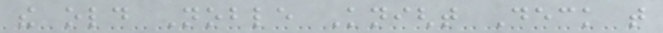the old Noble Knight Deck that
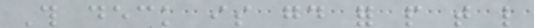This deck is good for people that like
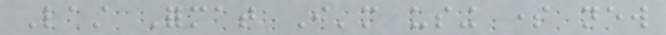Last Format I'm using some new
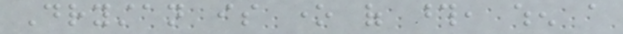Drystan is one of those, when a
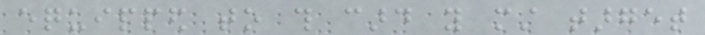equipped to this card you must target
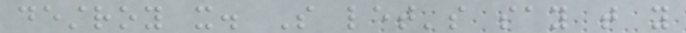destroy it. So let's say that you
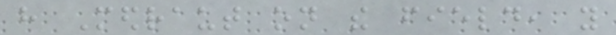have Medraut on the field, you
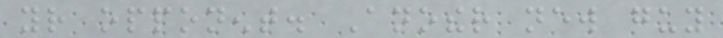your opponent. Another new guy
